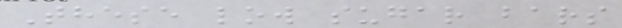These low sugar bars
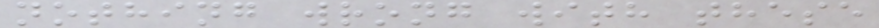nothing wrong with these
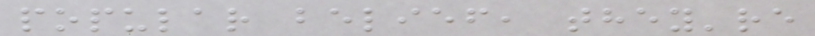popular belief, they're
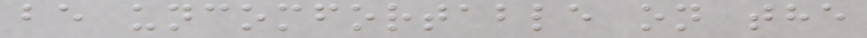be uncomfortable on the
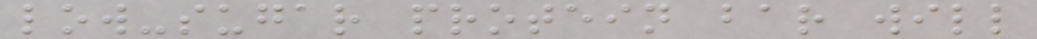low-sugar protein bar will
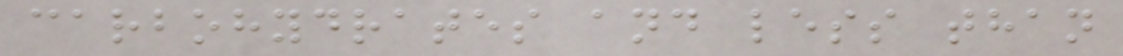carbohydrates and less than
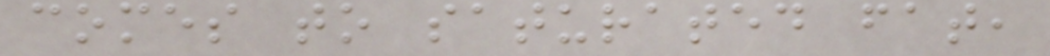comes to saturated fat,
